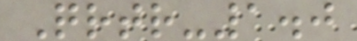Qrtr-1.0
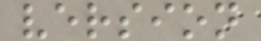version
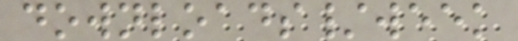downloads/week
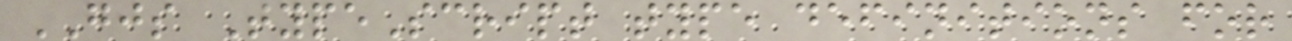GJS TypeScript type definitions for
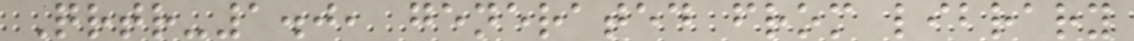Qrtr-1.0, generated from library
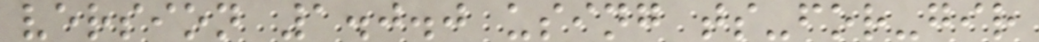version 1.0.0 using ts-for-gir
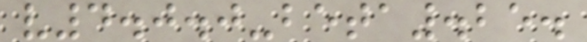v4.0.0-beta.25.
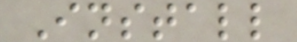Install
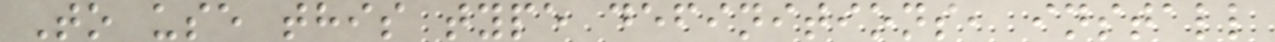To use this type definitions, install
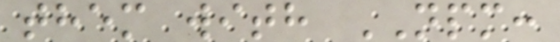them with NPM:
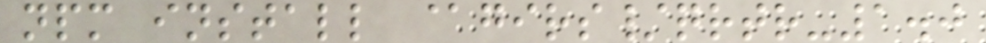npm install @girs/qrtr-1.0
